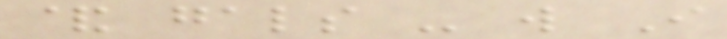& gals - will I
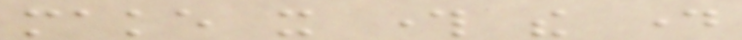make it through the day
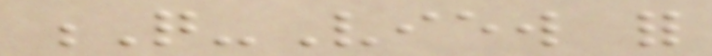Q-View for
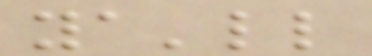ya'll
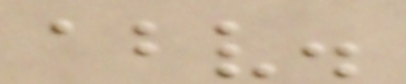above.
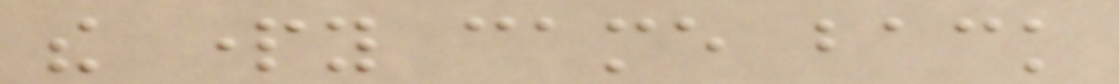the party came back
